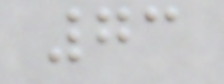73
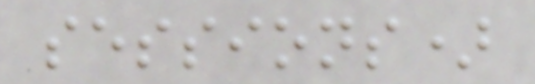sessions)
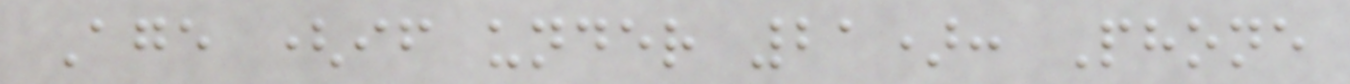Age (if under 21): Phone
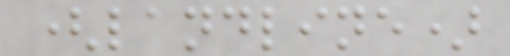(landline)
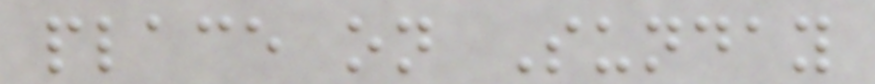place on Sunday
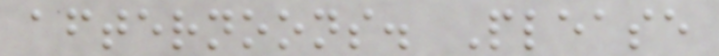afternoons. Please
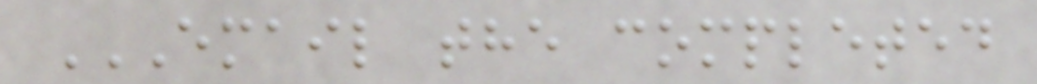EMAIL THE COMPLETED
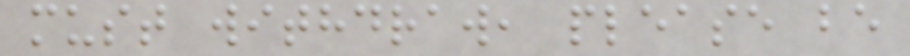must withdraw, please be
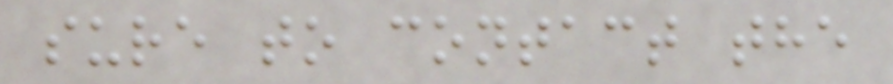sure to contact the
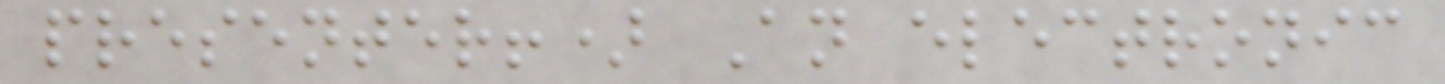presenter!) An electronic
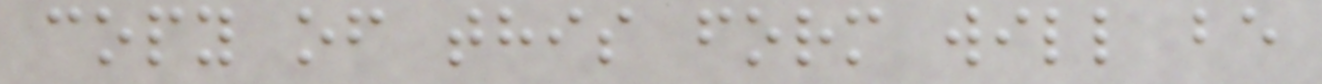copy of this form will be
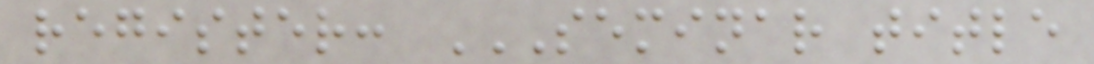register: SEMINAR TITLE
